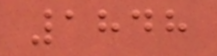1848
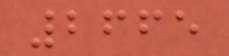2665
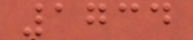1734
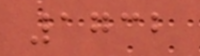1732
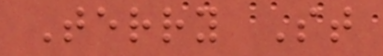Terry St
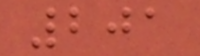201
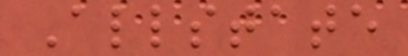Allstate
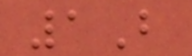1B
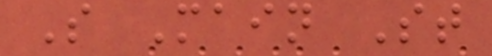S Main St
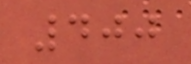400
